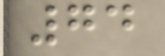74
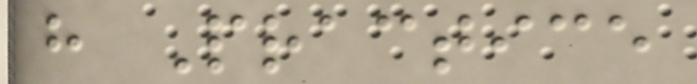h Practice
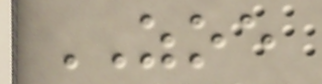ZOE
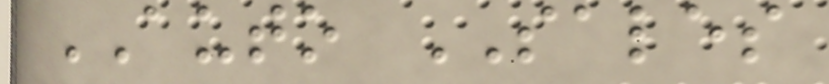AUTO SALES
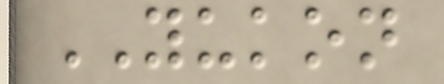YUKON
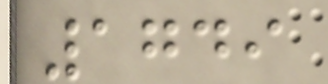1749
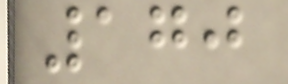170
